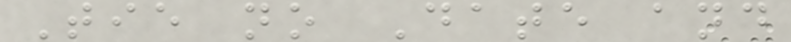Tie no Date and
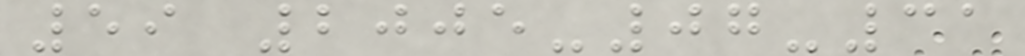59 2005-07-31
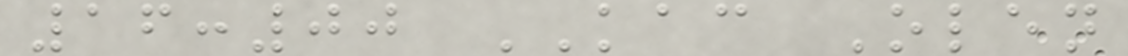16:00 KAC Olen
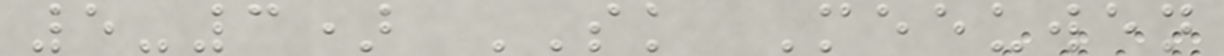5-3) SK Meeuwen
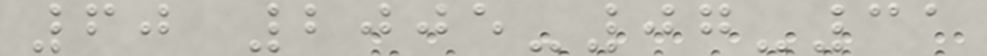60 2005-07-31
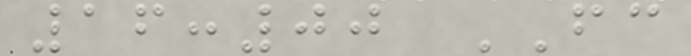16:00 FC
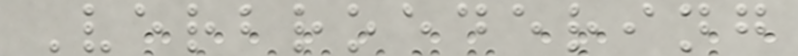Verbroedering
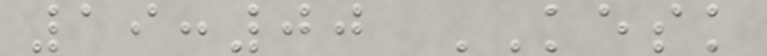19:00 KESK
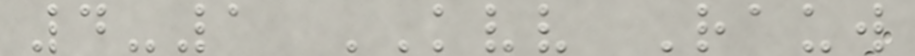4-1 KVV Rauw
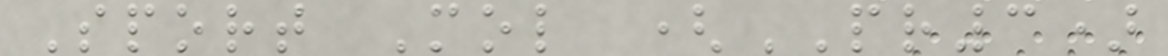Sport Mol (PR3)
